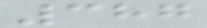387
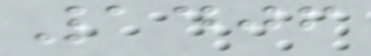1406
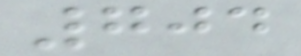704
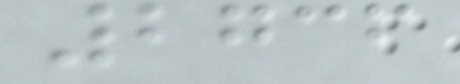2736
